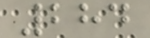284
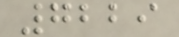7229
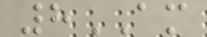8AM
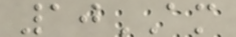10AM
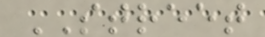STREET
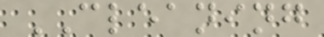CLEANING
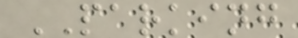PARKING
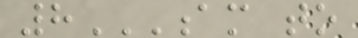8AM TO
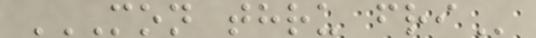MON THRU FRI
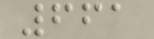661
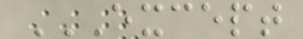EXCEPT
